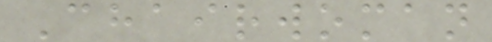Chairwoman
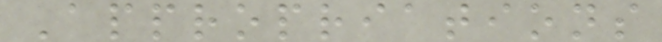Appropriations
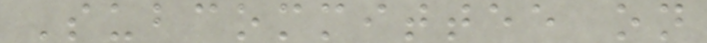Subcommittee on
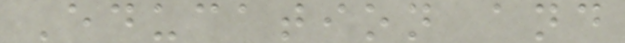Education and
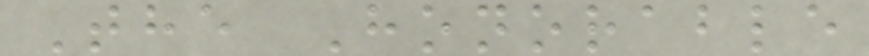The Honorable
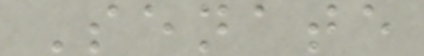Senate
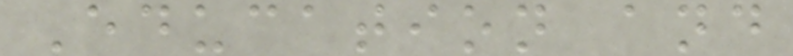Education and
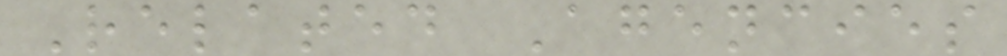Related Agencies
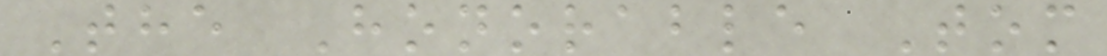The Honorable Tom
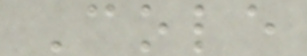Cole
